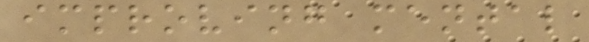improving mental
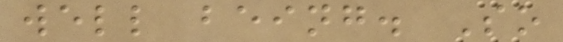well being. So
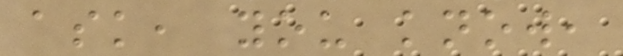ask, you know,
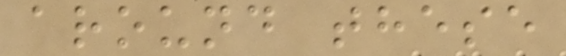around these
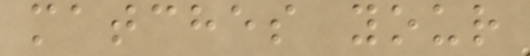matches your
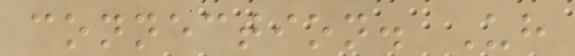connection. Uh
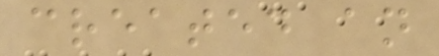created an
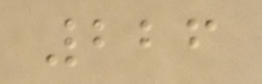226
